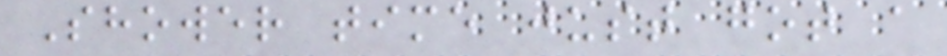Shower time just got a
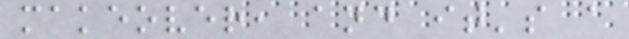makeover, and it's a
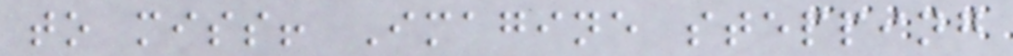to miss! Imagine stepping
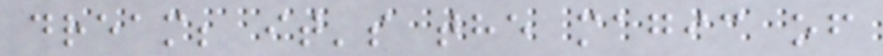dream; it's the magic of
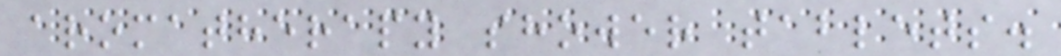aromatherapy shower tablets.
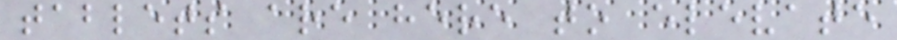tablets are here to elevate
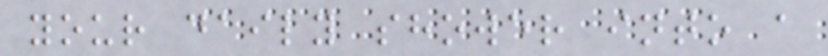your daily shower into a
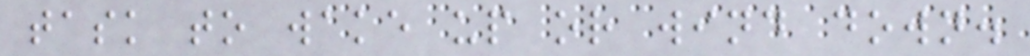task to wake up or wind down.
